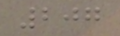207
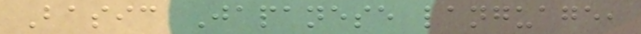Basic Japanese language,
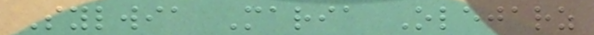Sylwia Maria Olejarz
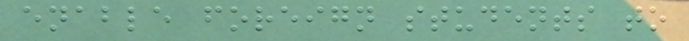enable foreign students to
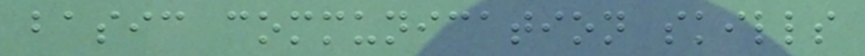basic communication skills
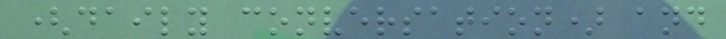(daily conversation) and
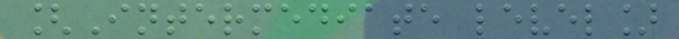[Intermediate level]
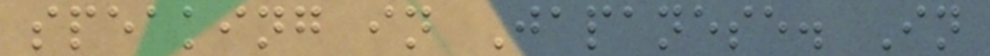speaking in Japanese. In
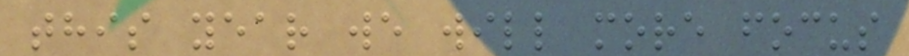this year we will more focus
